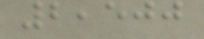2,500
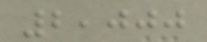2,000
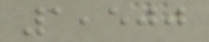1,500
